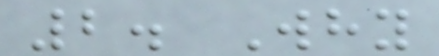2. Why
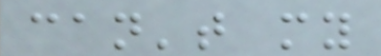can't my
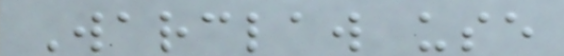Warclaw use
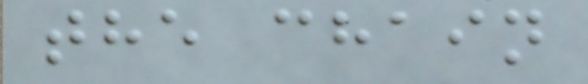the chain
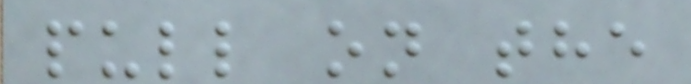pull on the
